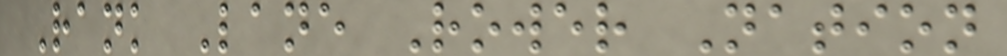Rank Lane Rower Nation
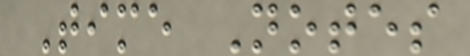Time Notes
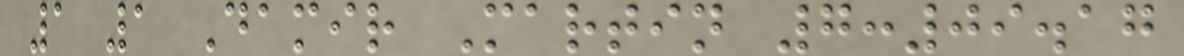1 1 Damir Martin 7:09.17
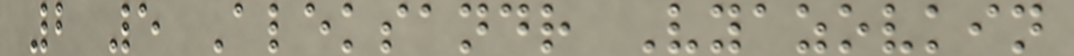2 5 Aleksandr Vyazovkin
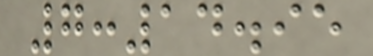7:14.95
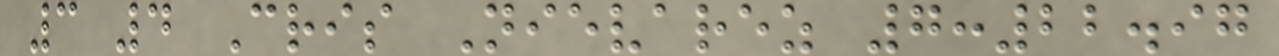3 4 Cris Nievarez 7:22.97
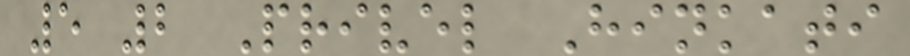5 2 Privel Hinkati
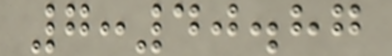7:40.87
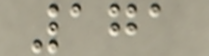171
